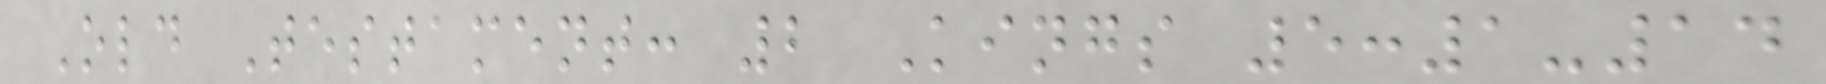Old Testament: 2 Kings 5:1-14
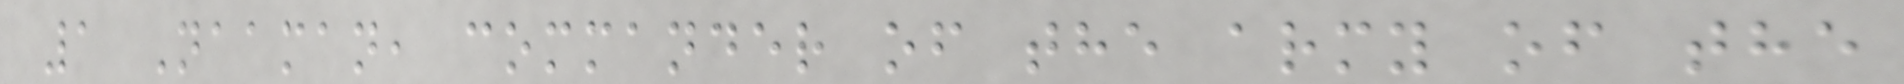1 Naaman, commander of the army of the
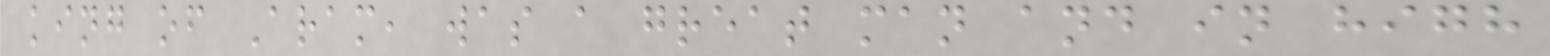king of Aram, was a great man and in high
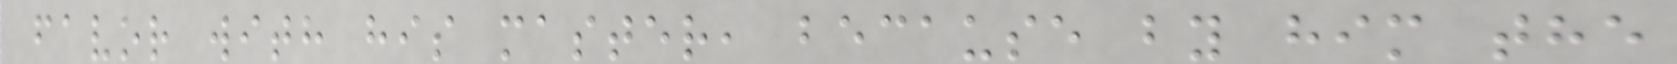favor with his master, because by him the
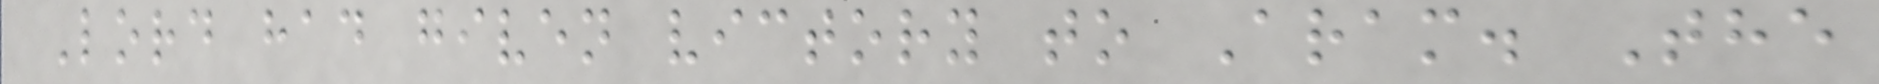Lord had given victory to Aram. The
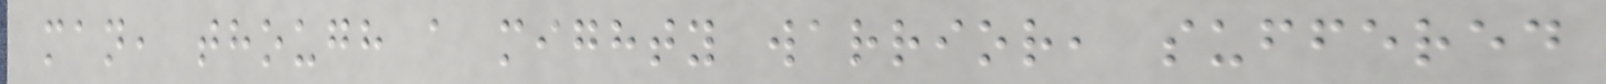man, though a mighty warrior, suffered
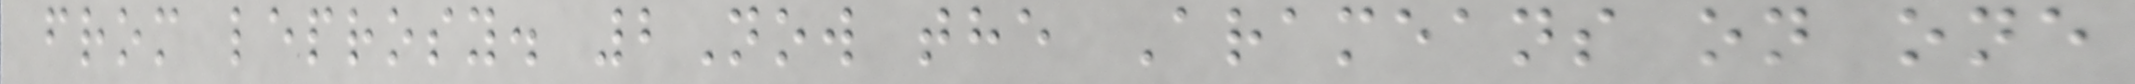from leprosy. 2Now the Arameans on one
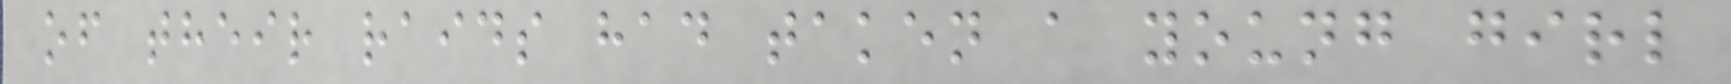of their raids had taken a young girl
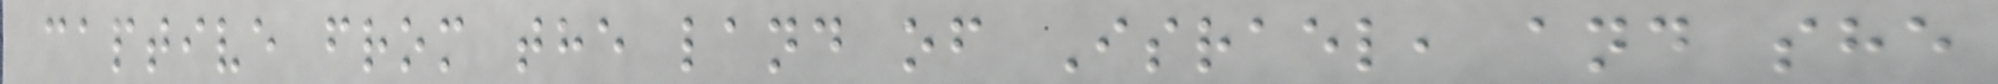captive from the land of Israel, and she
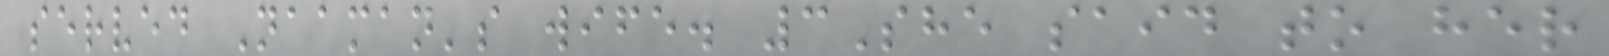served Naaman's wife. 3She said to her
